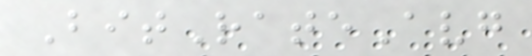BitRateAvg
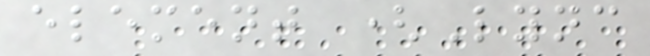element (Lync
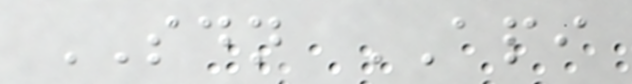SDN API
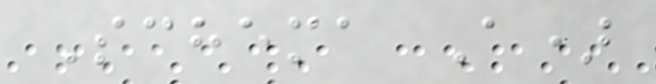Schema A)
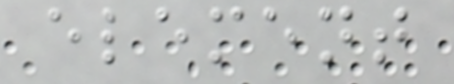element
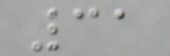31
